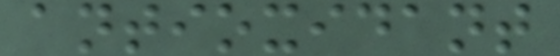antioxidant
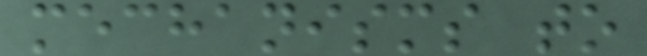mechanisms to
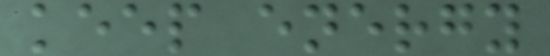keep energy
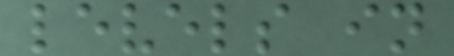levels in
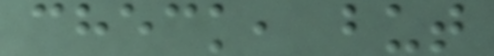check, but
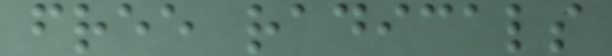free radicals
